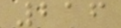216
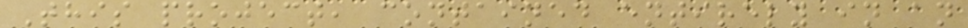This project, contained entirely in an
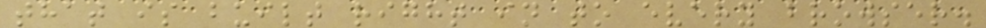that is built right in to every browser.
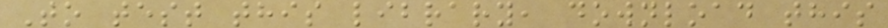To test this library, download this
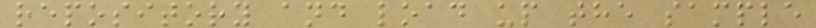repository and load up the sample
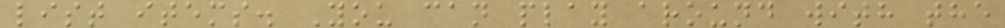list items. You can play around with the
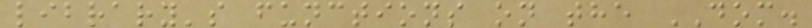library's functions on the DOM.
